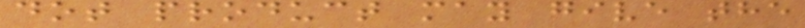dot product may give the
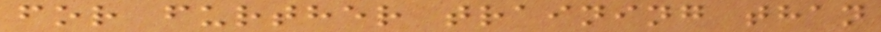for further training than
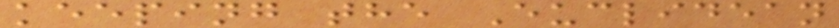keeping the Euclidean
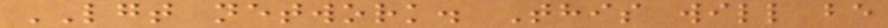LGT network. This will be
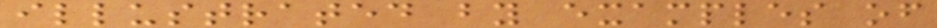illustrated by examples of
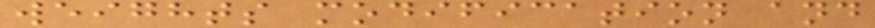weights modification and
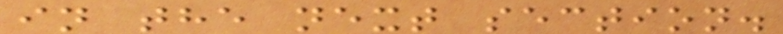in the next section.
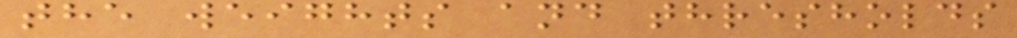the weights and thresholds
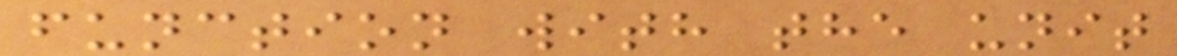function with the unit
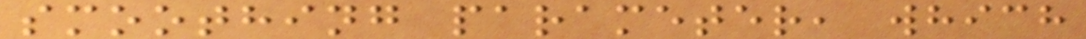smoothing parameter, which
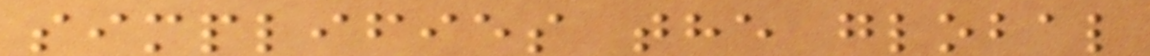simplifies the global
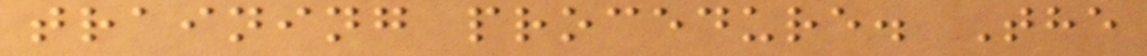training procedure. The
